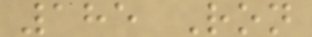185 Ron
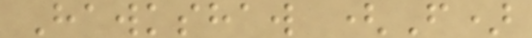Hawkshaw (F)
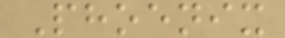Phoenix
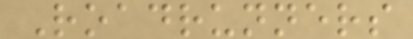Roadrunners
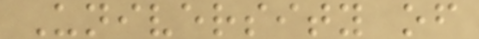University of
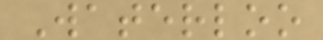Waterloo
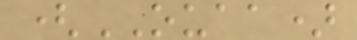(OUAA)
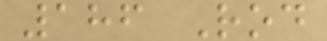186 Rod
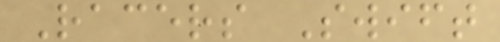Racers Swift
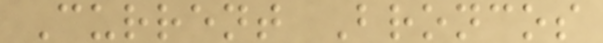Current Broncos
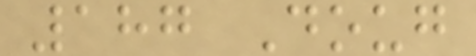187 Doug
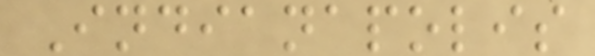Indianapolis
